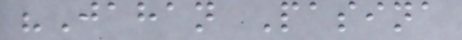"Jahan Pasina
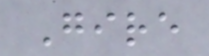Gire
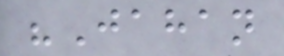"Jahan
